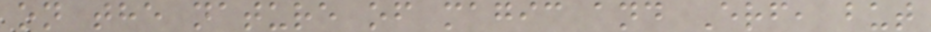on the nature of magic and Erf, but
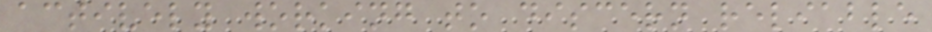actively working to discern reliable
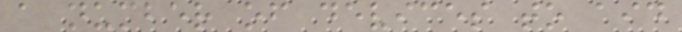a number of devices to aid
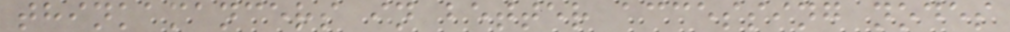thinkamancers in better accessing nodes
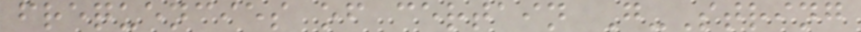frequencies of certain G-String
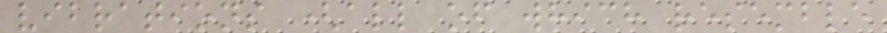vibrations (all of which resemble
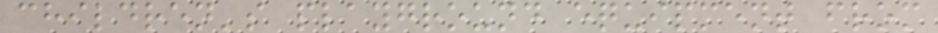children's playground equipment from
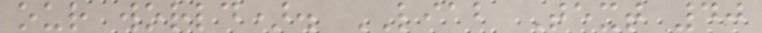our world). LIAB Text 40
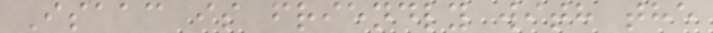Isaac is friendly with the
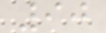90
